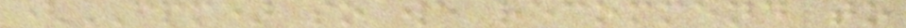(FPM) so we recommend to
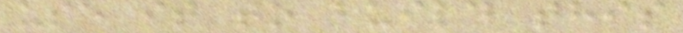use it to build this
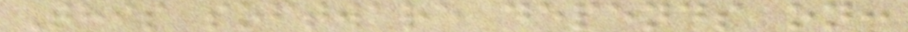This software depends on:
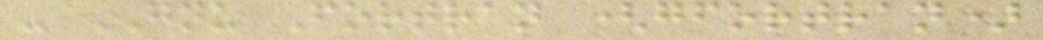- GNU Fortran (gfortran)
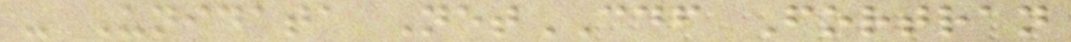- Unidata NetCDF Fortran
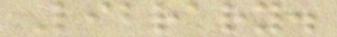Library.
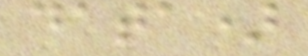data)
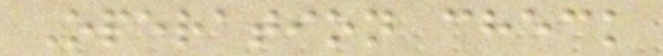Operation check
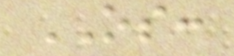OS:
